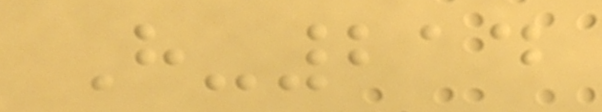H-214
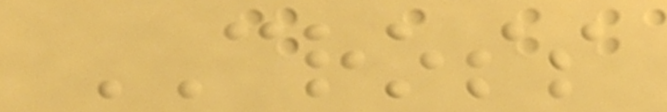CROSS
